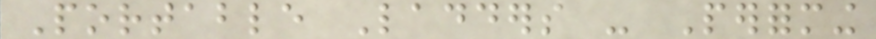Portable Ladders - Performing
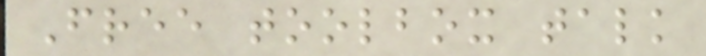Free toolbox talk
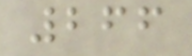266
